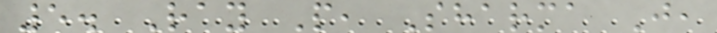5. Ray P, Sharma J,
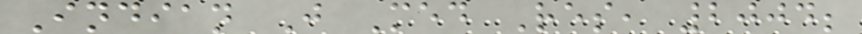Indian J Med Res, 2004;
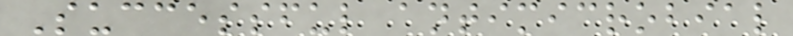Successful antimicrobial
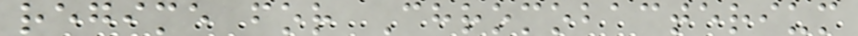regime for Chromobacterium
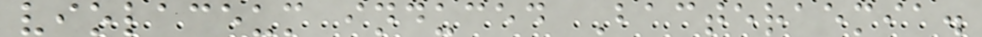violaceum induced Bacteraemia.
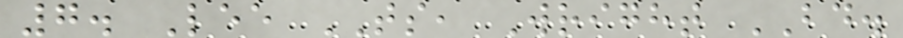7. Lee TS, Wright BD.
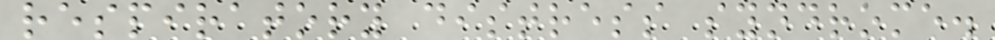respiratory distress syndrome.
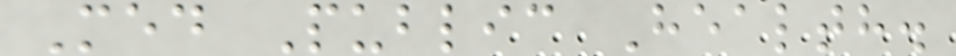Med Public Health.
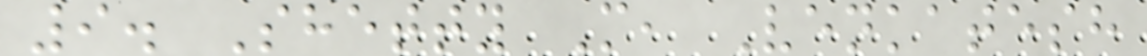9. Shetty M, Venkatesh
